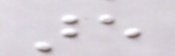are
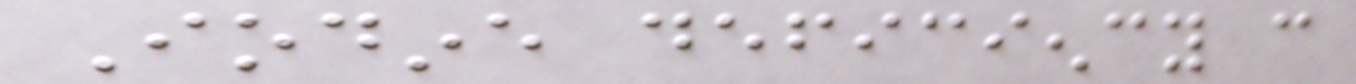Iodine deficiency can
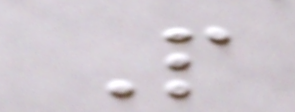People
